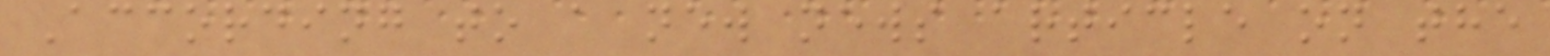According to a new news article on the
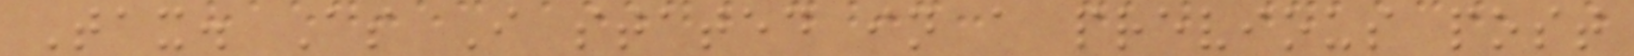Tax. As I stated in a previous post
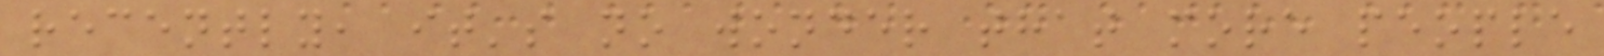recently, it's no wonder that more people
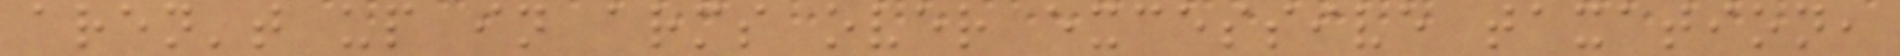aren't up in arms over excessive taxation,
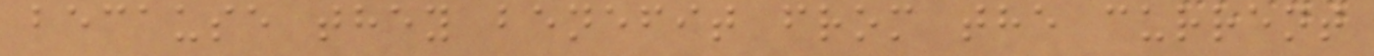because they benefit from the current
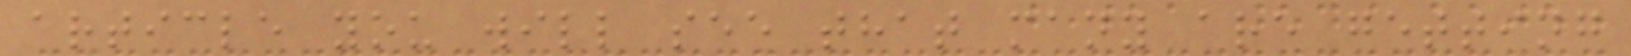article you will see that many are getting
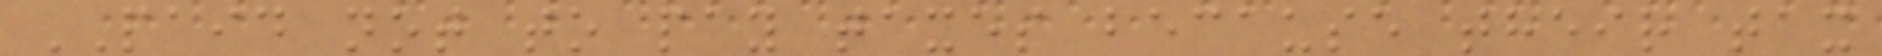PAID not to pay taxes because their tax
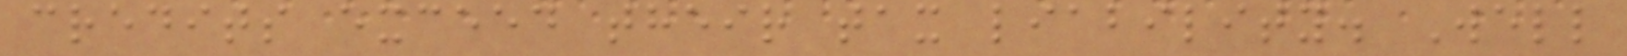credits exceed their tax liability. Well
